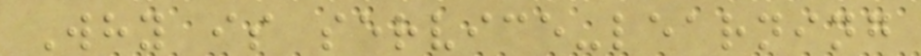Why is service-learning
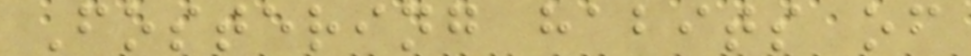Fostering habits of
